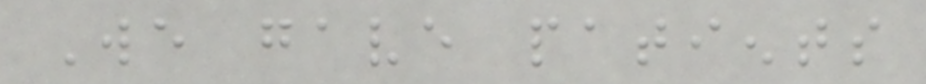We gave patients
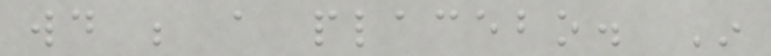would be a placebo. In
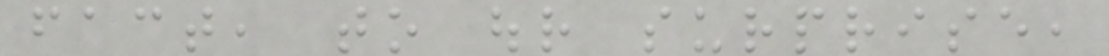fact, to our surprise,
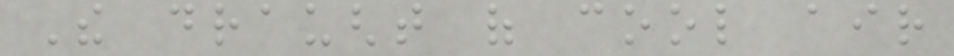The draught of cool air
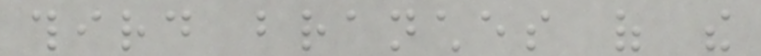third branches of the
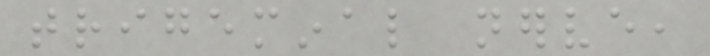trigeminal nerve,
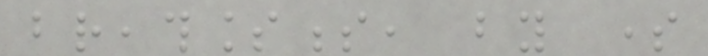breathlessness, by some
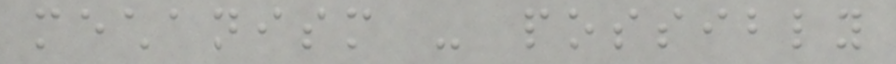mechanism - possibly
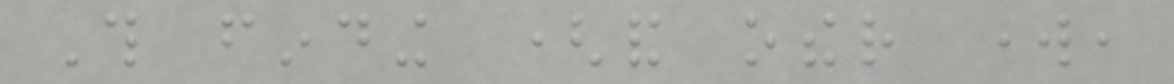This finding (and other work,
